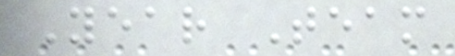Year Team
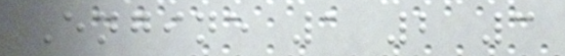Engine 1 2 3
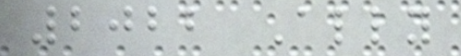2022 Ally
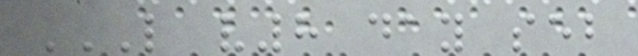L V8 DAY SEB
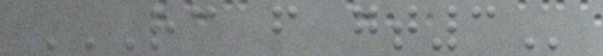RC F GT3
